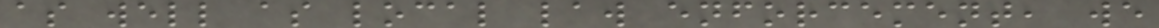as well as local law enforcement, we
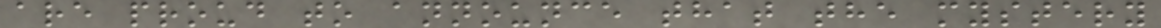are proud to announce that the mystery
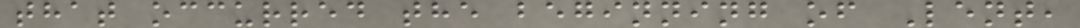that occurred the beginning of Lent,
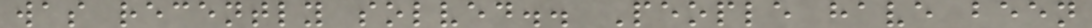was recently solved.. People have been
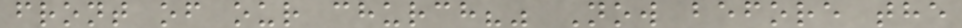front of our church?" Now before the
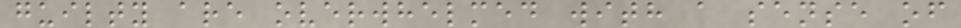guilty are overwhelmed with a sense of
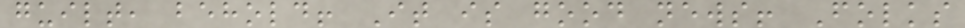guilt, behold! It is good news! Folks
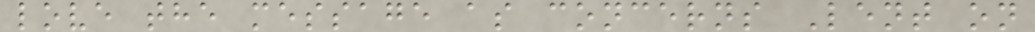love the message as concerns Lent on
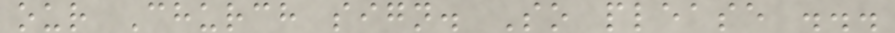our Church sign. So please ...
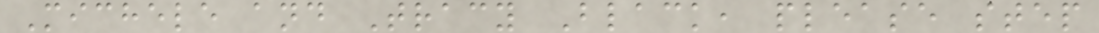Michele and Tracy Black, please step
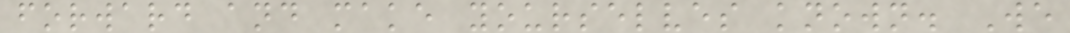forward and make yourselves known. We
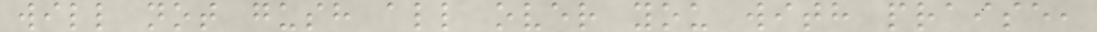will not gush all over you with praise,
